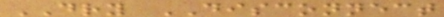DRY DISCONNECT
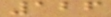126
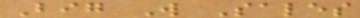Big W Sales
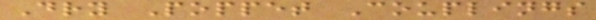Dry Poppet Couplings
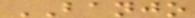BANJO
